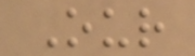Our
